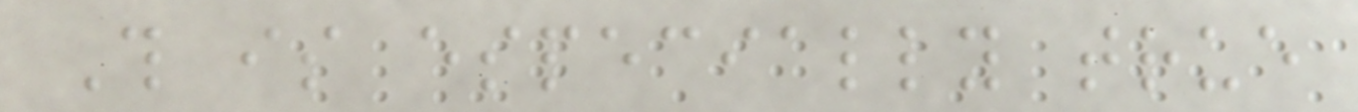This is especially true
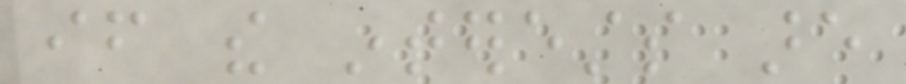if the interests are
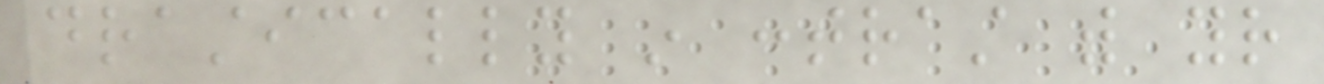drastically in contrast with your
